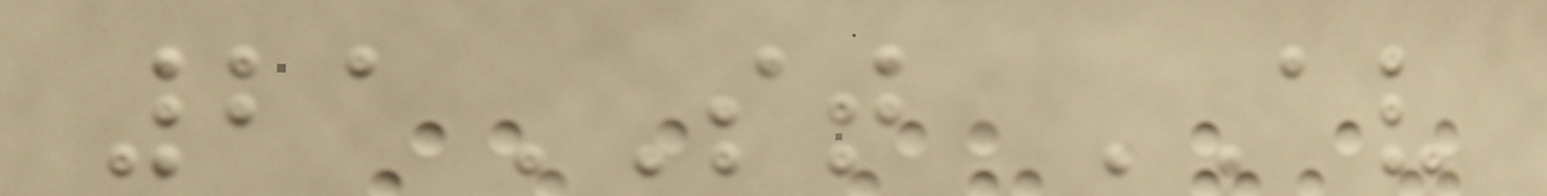21ST AV
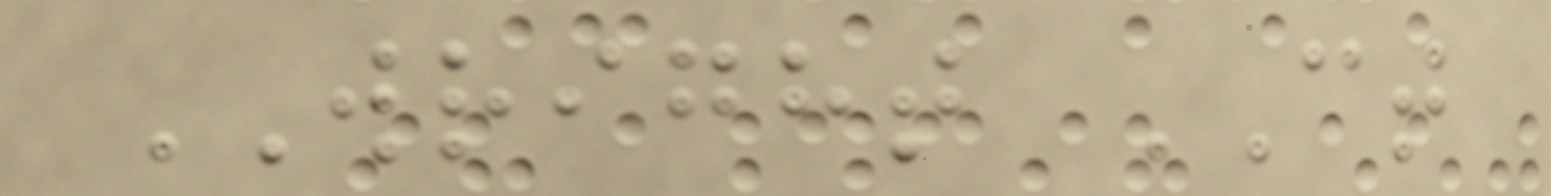WRIGHT CT
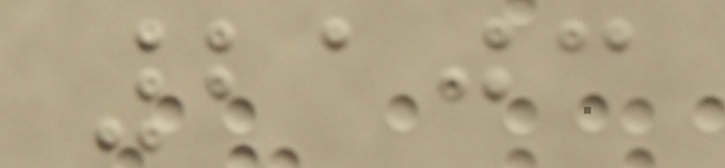2103
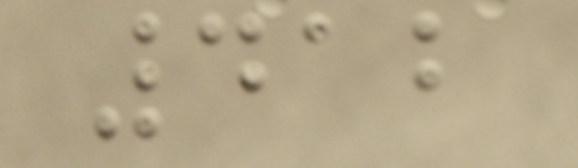412
